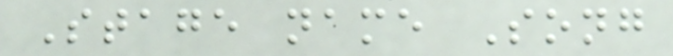Stage name Song
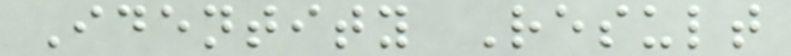Identity Result
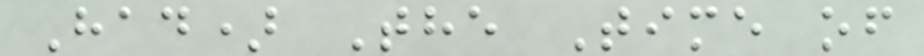Had) The Time of
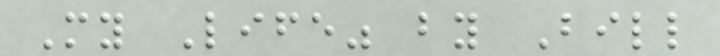My Life" by Bill
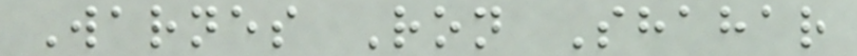Warnes Ron Shahar
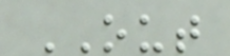OUT
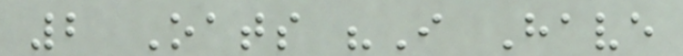2 Oats "I Have
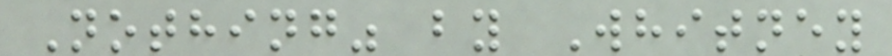Nothing" by Whitney
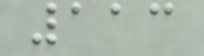113
